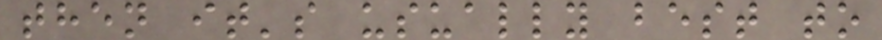then it's usually best to
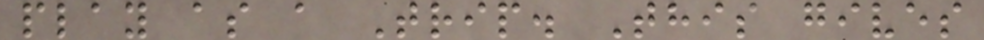play as a Trip. This gives
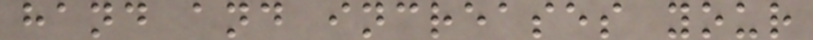hand and increases your
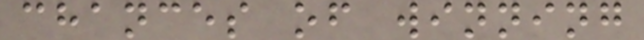chances of winning
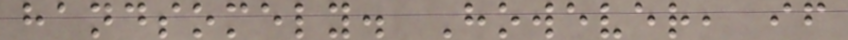handsomely. However, if
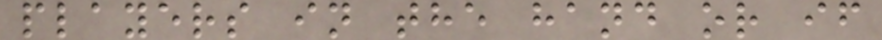players in the hand or if
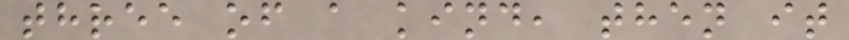three of a kind, then it
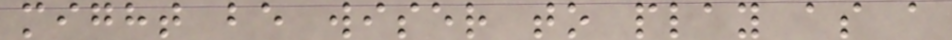might be wiser to play as a
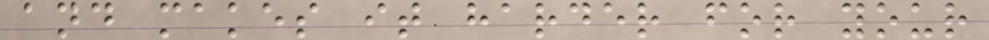and makes it harder for your
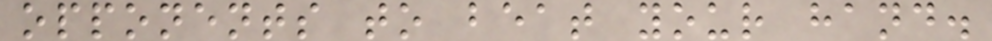opponents to beat your hand.
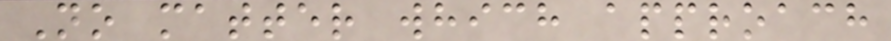No matter which approach
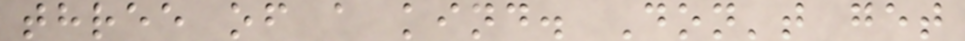three of a kind. Don't get
